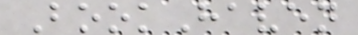BookHaven
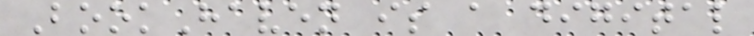BookHaven is a digital
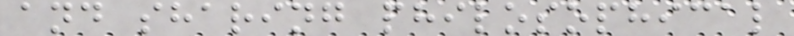and sharing philosophical
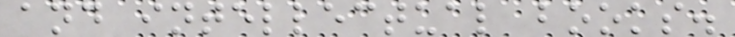and intellectual books.
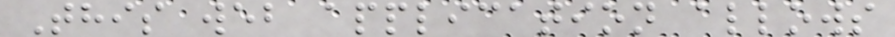This web application allows
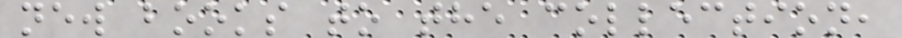new books to the collection,
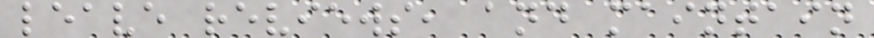leave reviews, and maintain
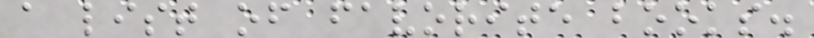a list of favorite books.
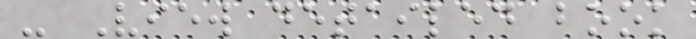- View detailed book
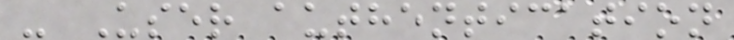- User authentication
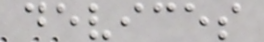devices
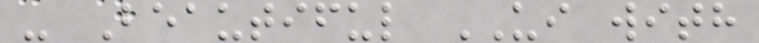- Beautiful UI with
